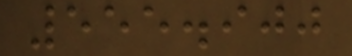555.900
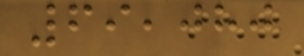69,080
